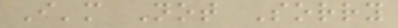I'm Not Sorry
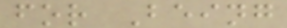for Being
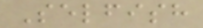Selfish
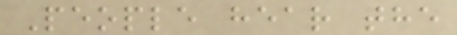People hear the
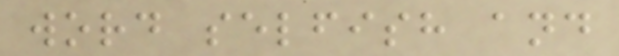word selfish and
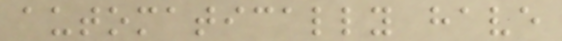automatically have
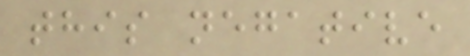this negative
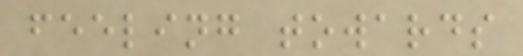feeling towards
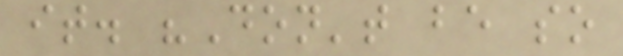it. "Don't be so
